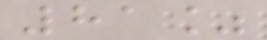81%
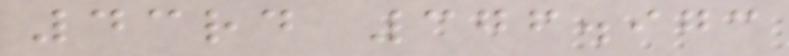43rd 376.973
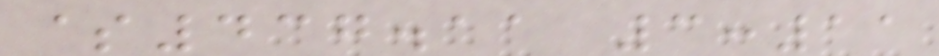$437.11 3:11
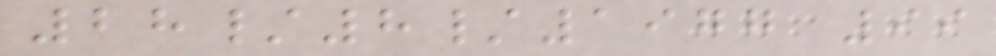28/8/1977 99
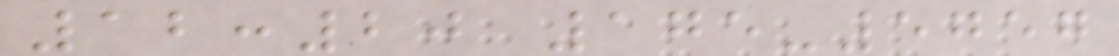12:20 175-5757
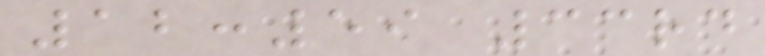12:59 33rd
